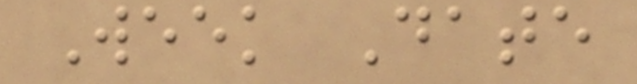Week Date
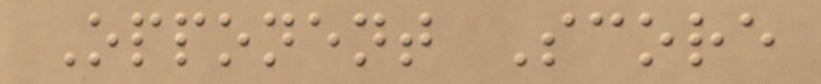Opponent Score
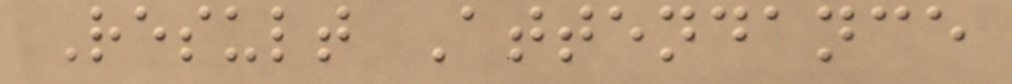Result Attendance
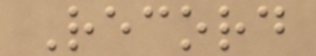Record
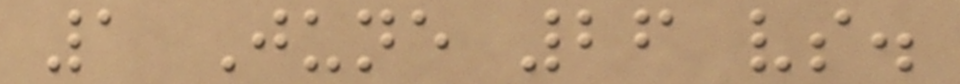1 June 26 vs.
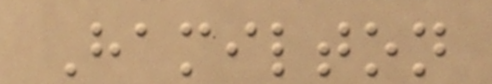Hamilton
